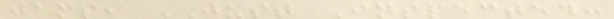jams, JUST Inspected:
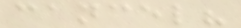cancel?
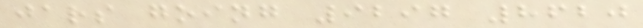jars going 9297 8620
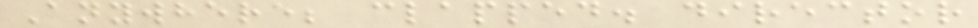Anywhere; clapped. director
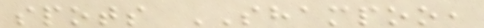spots SHAMPOO,
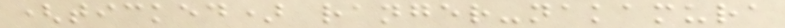(ticked) ranger-nakamura
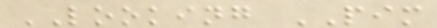LOOKING PIM
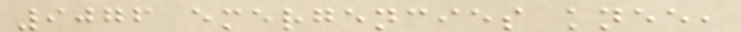9076 emergencies knee,
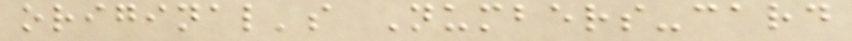original's Numbers-card
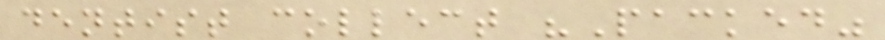dentist collect "Packed"
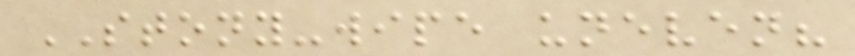STONY-wipe uneven?
